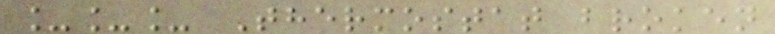___ Thermostat broken
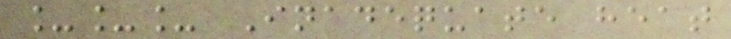___ Inadequate heat
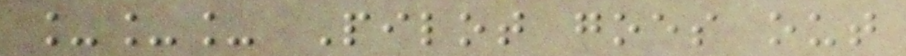___ Pilot goes out
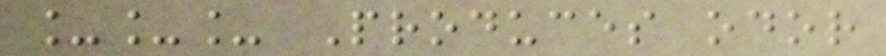___ Produces odor
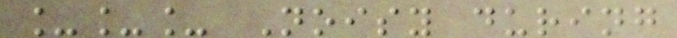___ Noisy during
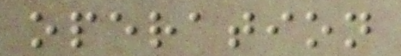operation
